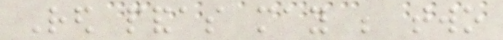Red pandas may be two
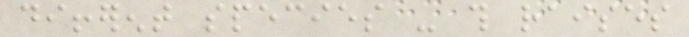different species - this raises
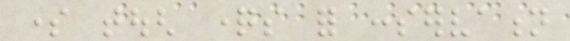some tough questions for conservation
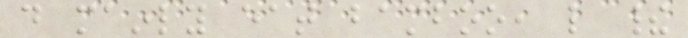do mainly eat bamboo, like their
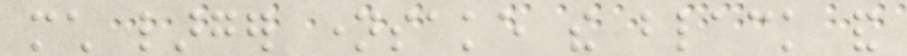much larger namesake the black and
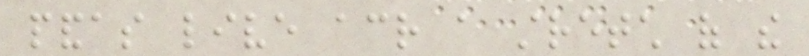pandas live across a stretch of the
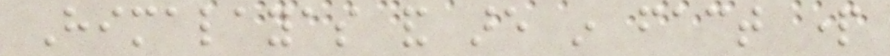Himalayas and are in fact part
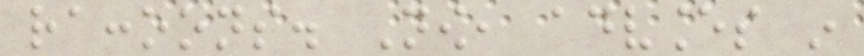raccoons. Now, advances in
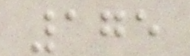175
